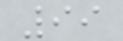99
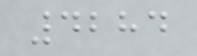4284
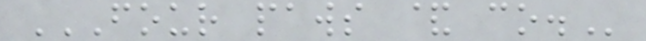FOUR PAWS & CO.
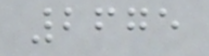2675
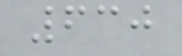630
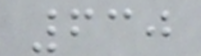630
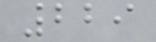229
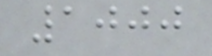1000
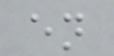en
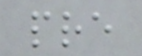pre
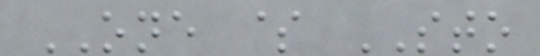ONE $ STO
